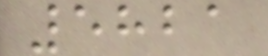5821
